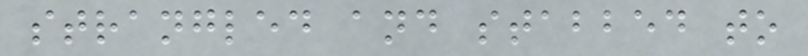strangled and stabbed to
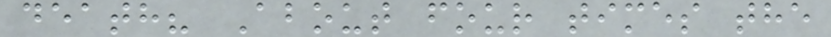death? About four times the
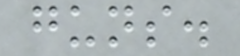guns.
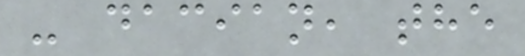- dacian, the
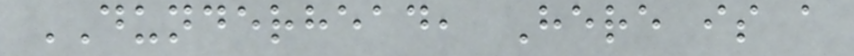DUNDERHEAD, Here is a
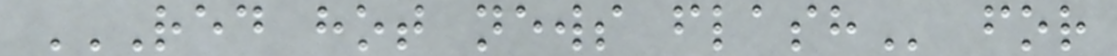RED HOT NEWS FLASH for
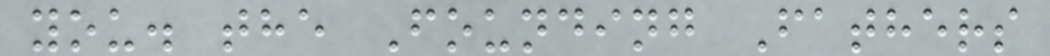you. the Founding Fathers
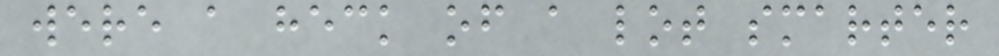were a heck of a lot smarter
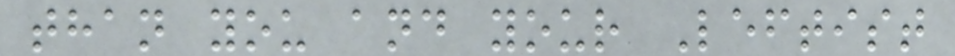than you and your Leftist
